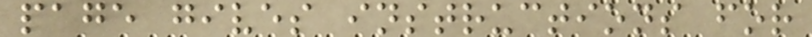page gives instructions for
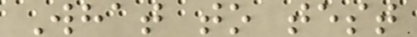What to test
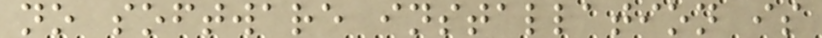no software installation is
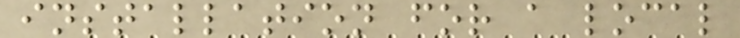installation for a local
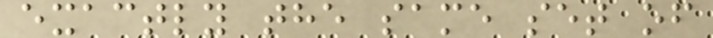exactly the same set of
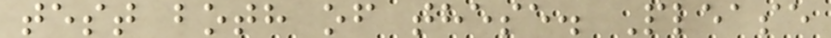test both of these. Please
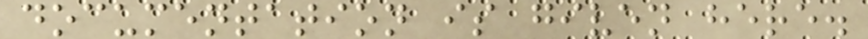documentation is given here.
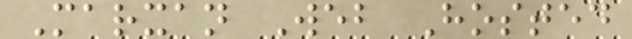Marxan Web Hosted
